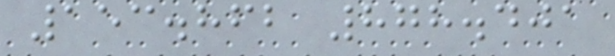153.862 878.401
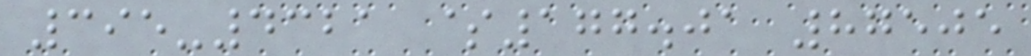395-4321 $177.01 87505
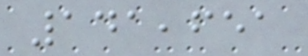141,651
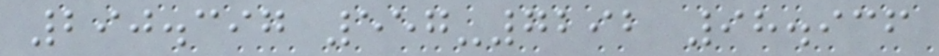290.397 557-7292 98.936
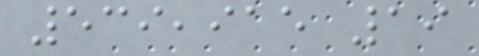539,915 19
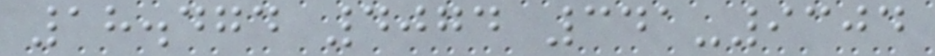18.474 4074 341-9304
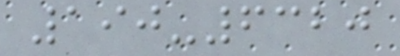190-6320
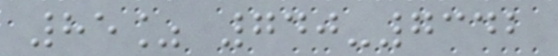85% 740-7342
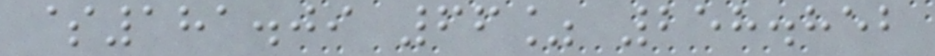$181.09 66% 258.852
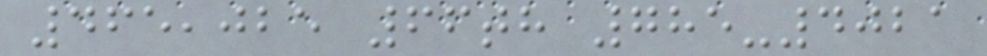465,025 66th 785-4021
